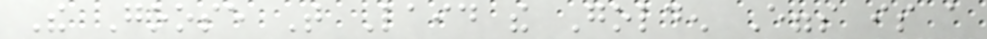The Goose That Laid the Golden Eggs is a
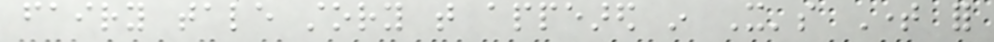fairy tale story that appeared in It's Time for
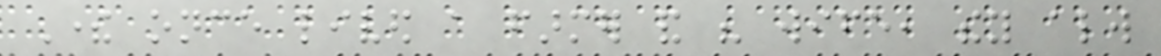There once lived a farmer and his wife, they always
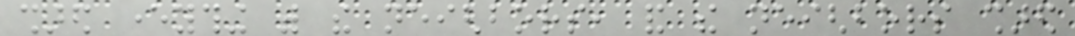shared everything with the neighbors, and the neighbors shared
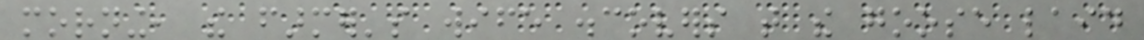morning, the farmer's wife discovers that the goose laid
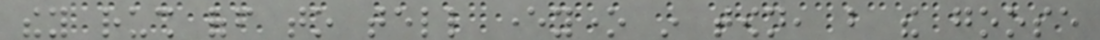they rush off to tell everyone in town, but the goose
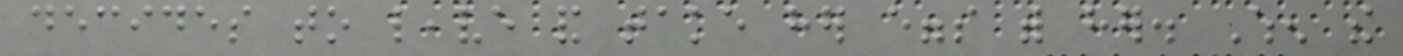decides to leave and take her eggs with her. When the
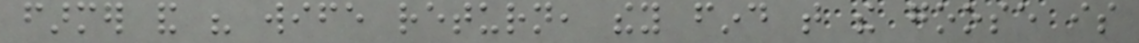farmer and his wife return, they find that the goose is
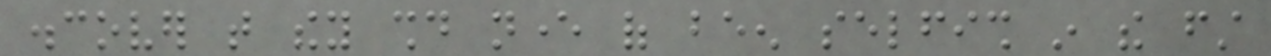discover that they should never of been selfish in the first
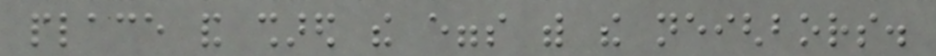place and shared the eggs with the neighbors.
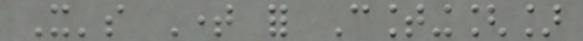It's Time for Counting[]
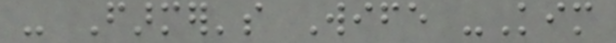- Farmer's Wife -Kim
